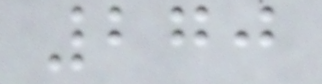270
